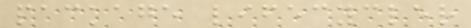package lifecycler
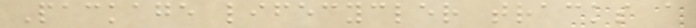Package lifecycler tracks a
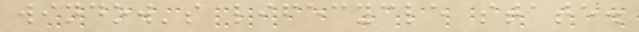window's lifecycle state.
